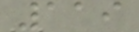119
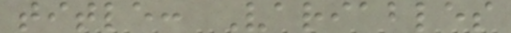title: Variables
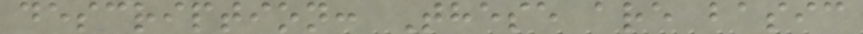description: These are basic
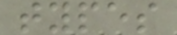types
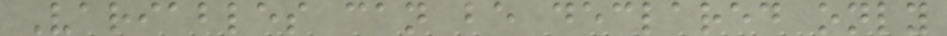Variables can be declared only
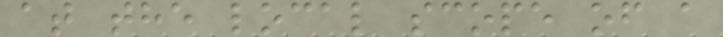at the local scope of a
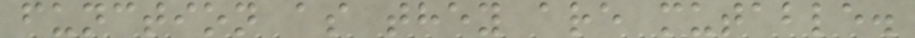function as they are mutable.
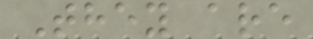They are
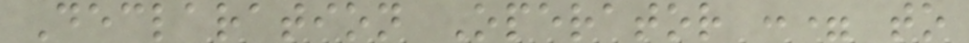Declaration Operator := to
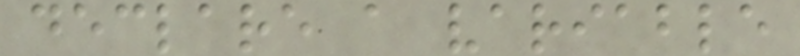declare a variable
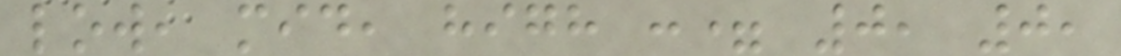low, mid, high := 0, 0,
